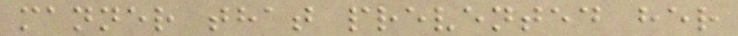manner that prevented her
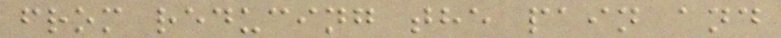from reducing the pain and
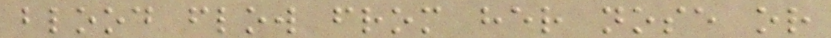blood flow from her nose or
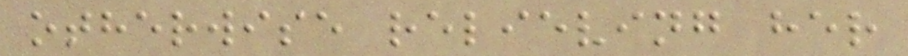otherwise relieving her
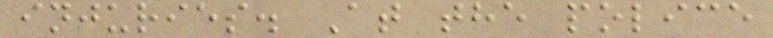injuries. At the police
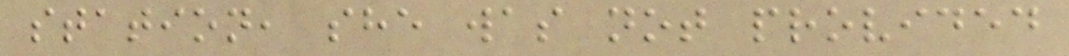station, she was not provided
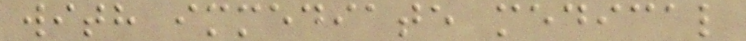with immediate medical
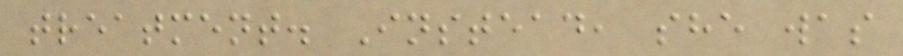treatment. Instead, she was
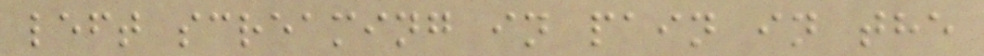left screaming in pain in the
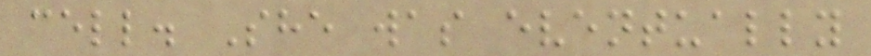cell. She was eventually
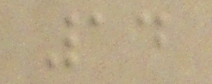14
